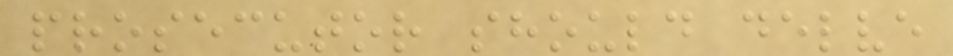prosecutor should delve
